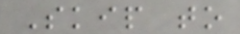Skip to
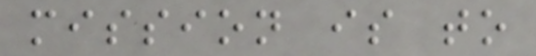mission is to
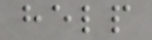help
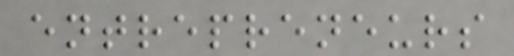entrepreneurs
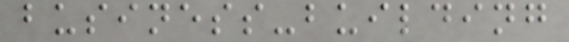business-building
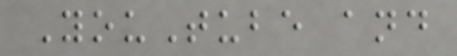YouTube and
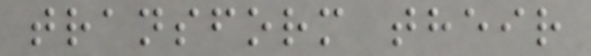transform their
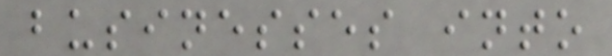businesses into
